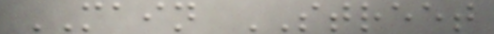MAIN STREET
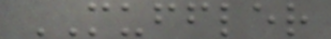MUFFLER
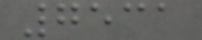7531
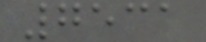7531
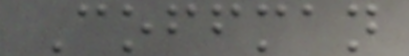Coffman
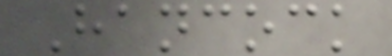Hancock
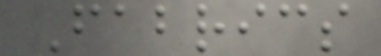Fabrics
